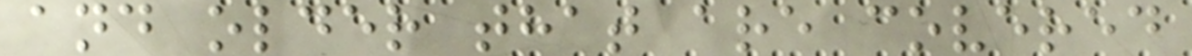and older that are covered
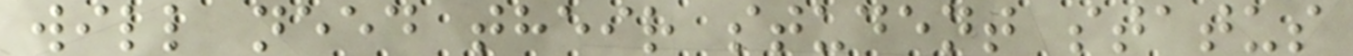will need their student status
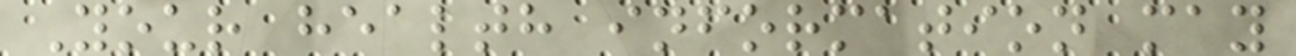Your health information may
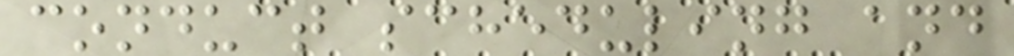conduct scheduling and
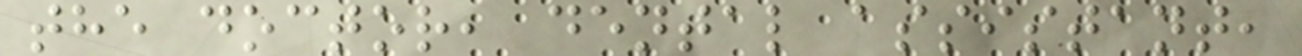the doctor, dental assistant,
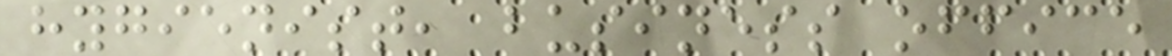hygienist, business office
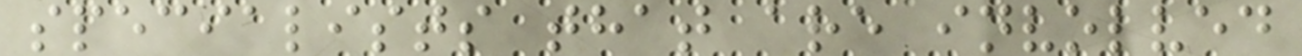specialists that are involved
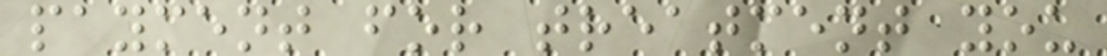payment for treatment you
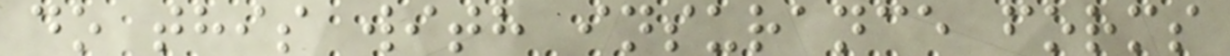do this with insurance forms
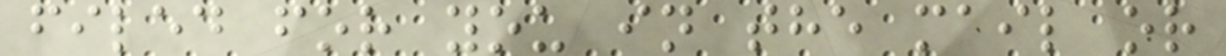filed for you in the mail or
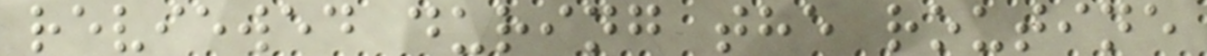reviewed during the routine
